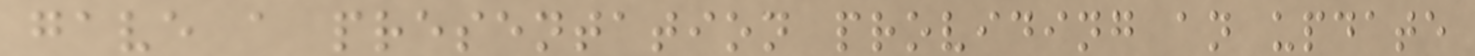gave a presentation providing an update
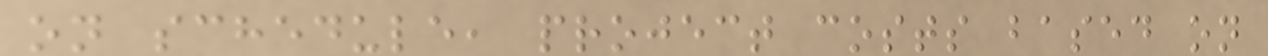on schedule, project costs based on
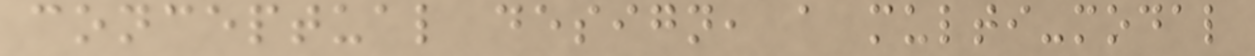conceptual design, a multi-modal
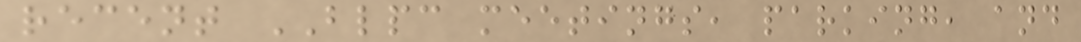recent BLPC meetings, parking, and
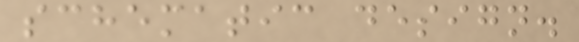schematic design.
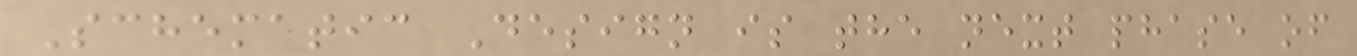Schematic Design is the next phase of
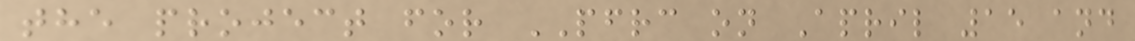the project for PFRC on April 15 and
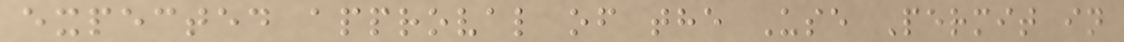expected approval of the Use Permit in
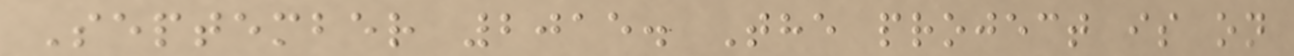September 2015. The project is on
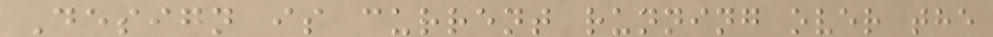Design is current running over the
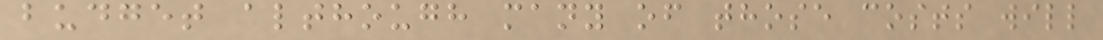budget although many of those costs will
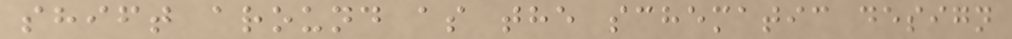shift around as the schematic design
